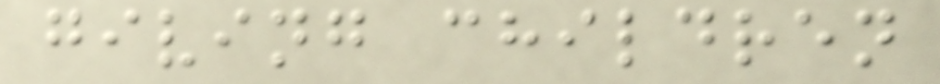giving children
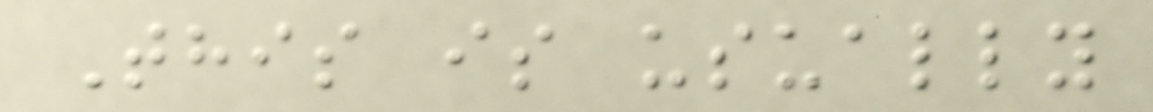This is usually
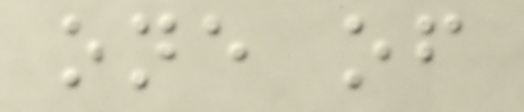one of
